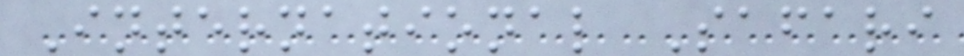International Safari
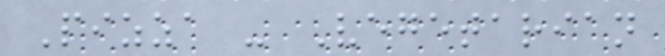Pizza - Vegetarian
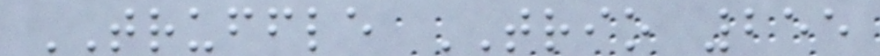TRUFFLE TRIO 255
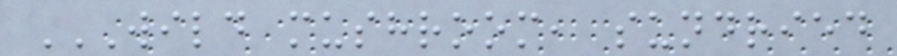WILD MUSHROOM, SUNDRIED
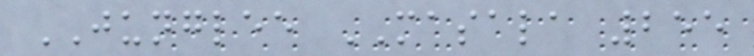JUNGLEE MASALA 255
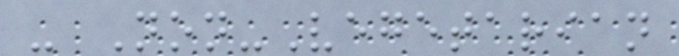- Non-Vegetarian
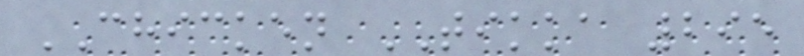CHICKEN TIKKA 295
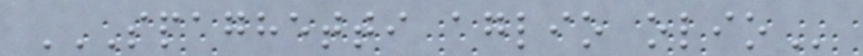SPAGHETTI AGLIO OLIO
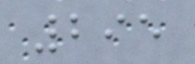295
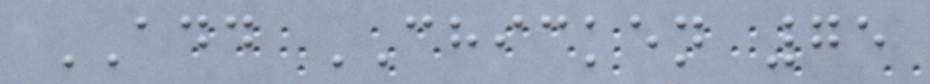ADD CHICKEN 75
